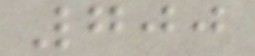700
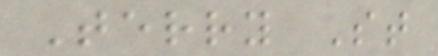Terry St
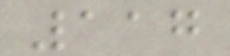117
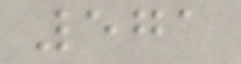571
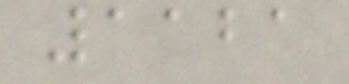1121
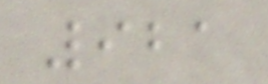921
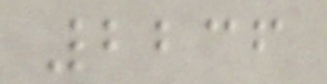2236
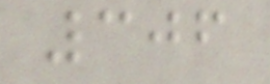306
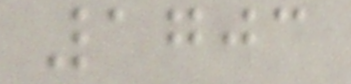1703
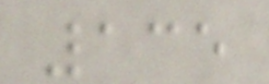135
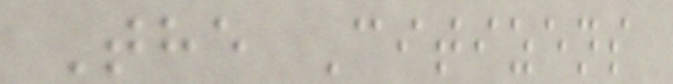The Citizens
